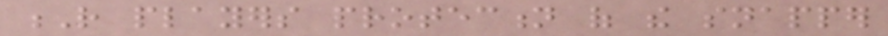R players protection of the snapper
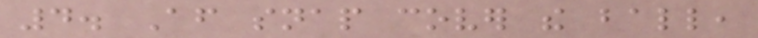4. After snap cover the ball,
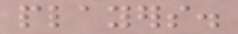players.
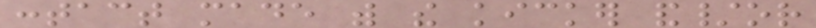contact made with the kicker and/or
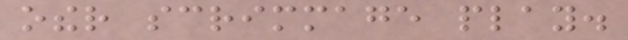other scrimmage play.
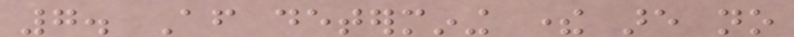7. After determining there are no
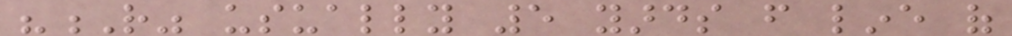"R" usually 5 yards from line of
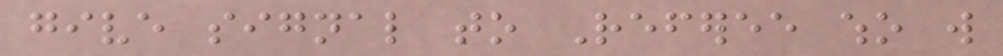give signal to Referee who will
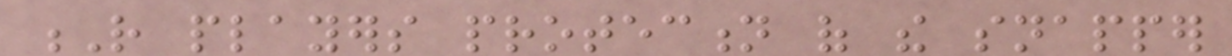R players protection of the snapper
